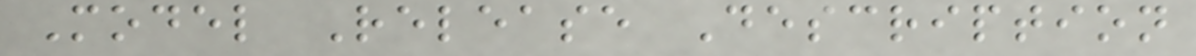Model Release Description
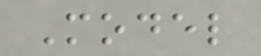Model
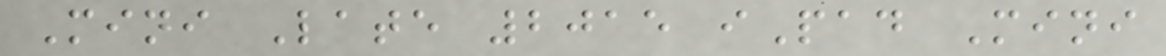Mini Late 2015 iPad Mini
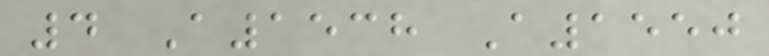4 A1538 A1550
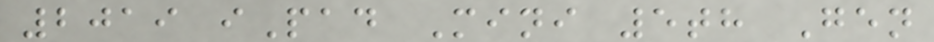2019 iPad Mini 5th Gen
